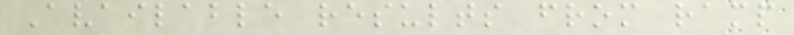Available results from ramp
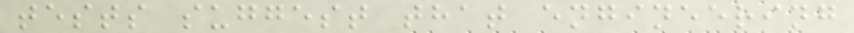tests suggest that engineering
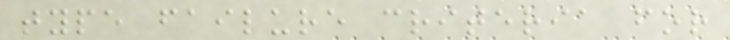type failure criteria for
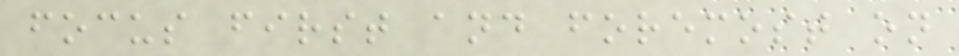focus first and foremost on
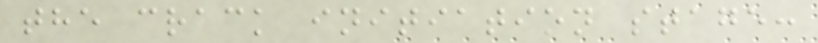the crack initiation stage:
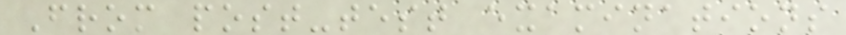From post-test examinations
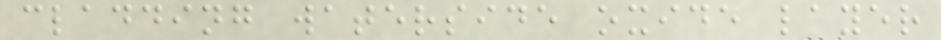cladding waterside oxide layer
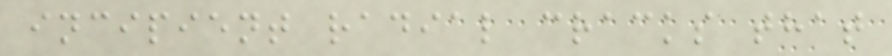incipient radial cracks that
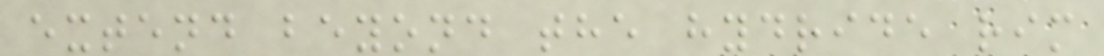extend beyond the hydride rim
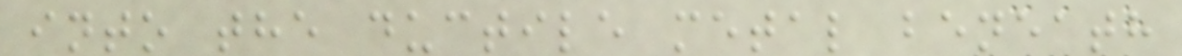into the ductile metal beneath
